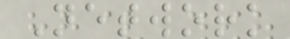Network
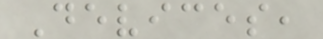Devices,
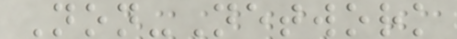Non-Network
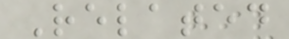Related
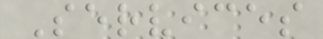Services
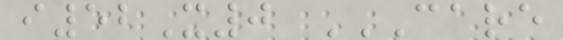i52X0 CARE
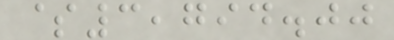$3,794.00
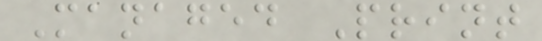Managed Print
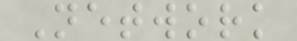Network
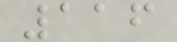116
